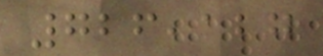726,127
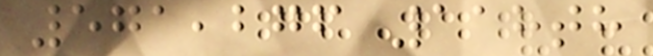571,276 118th
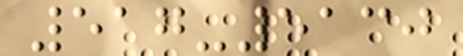517-5130
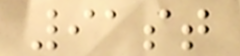91st
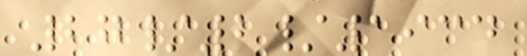27/2/1934
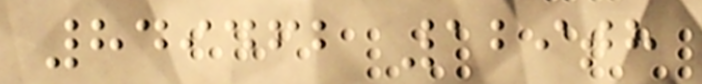849462 129th
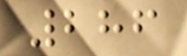286
